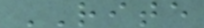RITE
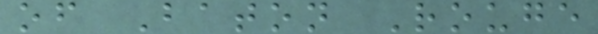of Baton Rouge
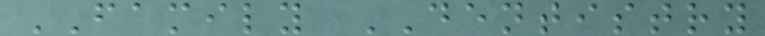FAMILY DENTISTRY
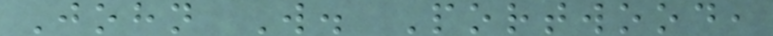John W. Portwood,
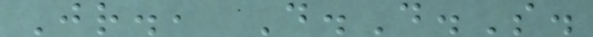Jr., D.D.S.
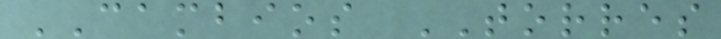CAMBIOS TORRES
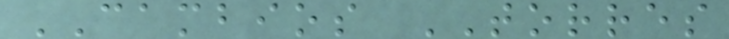CAMBIOS TORRES
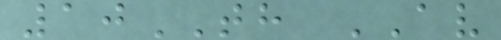10TH AV
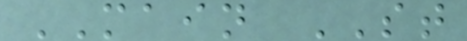MAIN ST
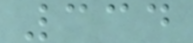334
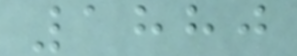1880
